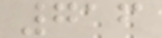716
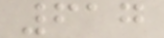617
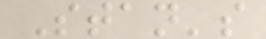Stan's
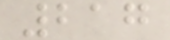217
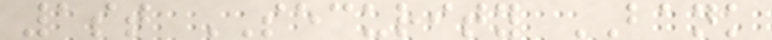1st SECURITY BANK
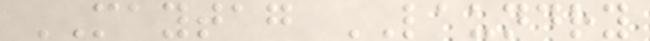MAYTAG LAUNDRY
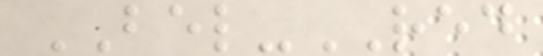BEL-RED
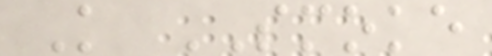K SMOKE
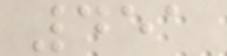451
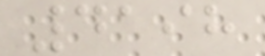4198
